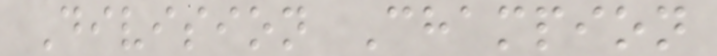Division Champion
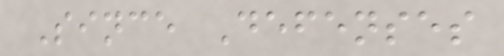Since Defenses
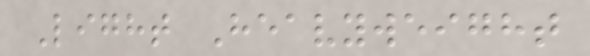Light Heavyweight
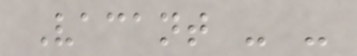Vacant - -
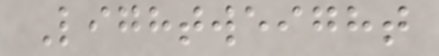Lightweight
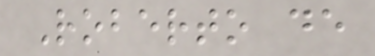Roberto de
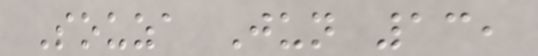Souza Jun 13,
